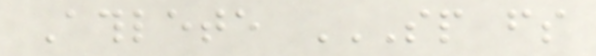Athlete SP FS
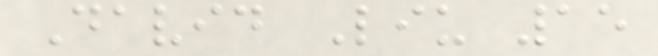David Liu 15
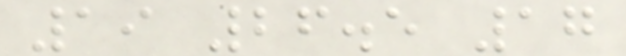19 26.5 17
